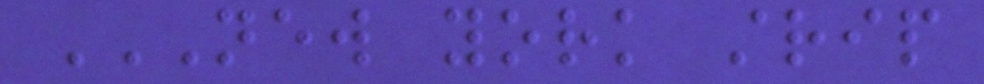NEW YORK STRIP
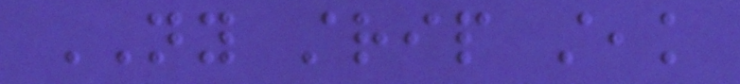NY strip steak
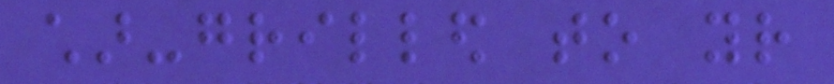char-grilled to your
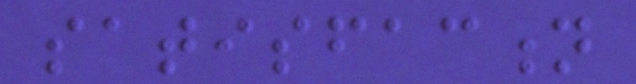satisfaction
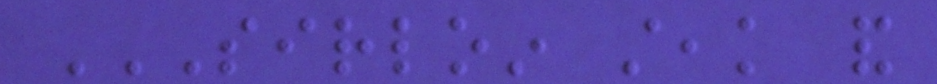SIRLOIN STEAK AND
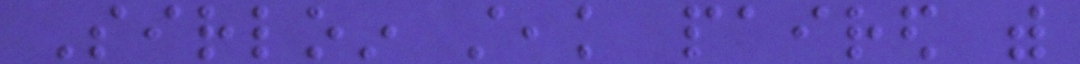Sirloin steak paired with
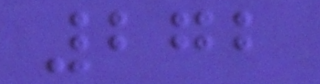272
